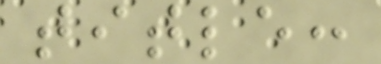title:
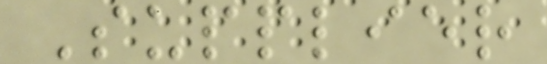Supplier
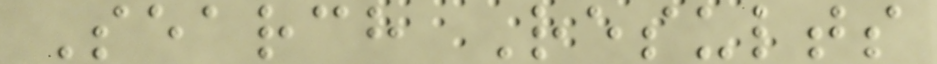Search Results
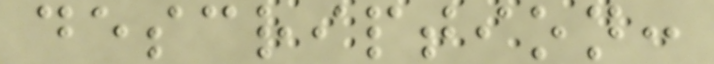description:
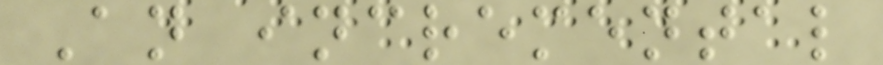An incremental
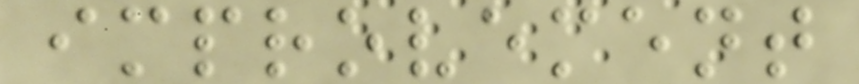improvement
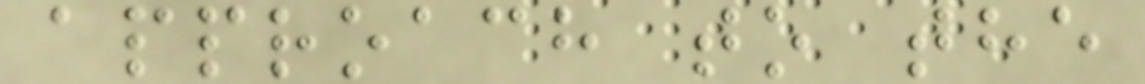approach to the
